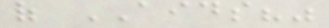of AIDS?"
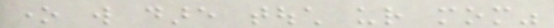one will dare touch ur mom"
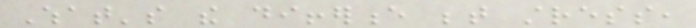What's the difference between stress,
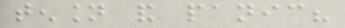tension and panic?
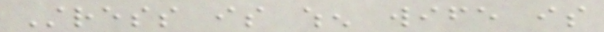Stress is when wife is
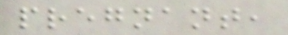pregnant,
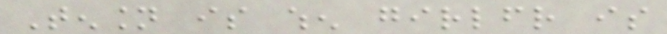Tension is when girlfriend is
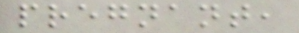pregnant,
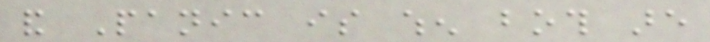and Panic is when both are
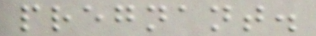pregnant.
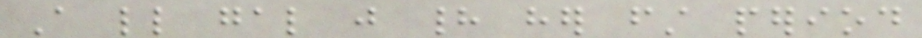A little gal just had her first period
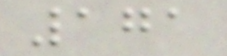171
